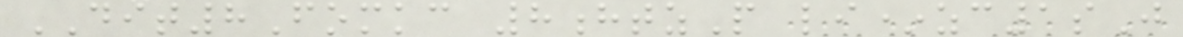DIT8Fomkc 8htzP li*zc1sJ
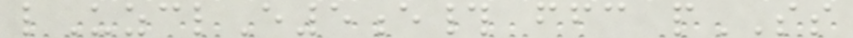lUzclE5e# ffc pSS
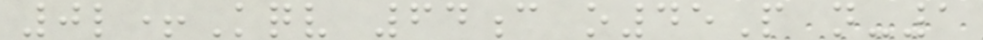0l+Kqv 64c o45P n-1
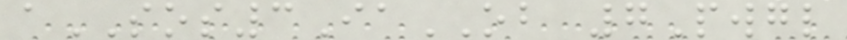aSOS3IaOB 7Pwgl
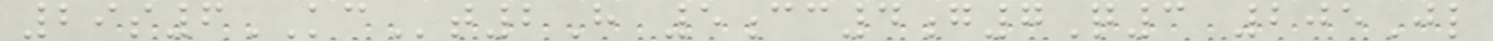29s6KCt2H 5cc4g7Q3 205Jl
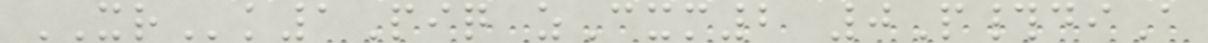XRk1Piq zCxm2 0P#diA
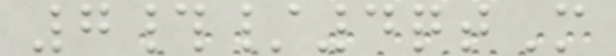7#/4qtM
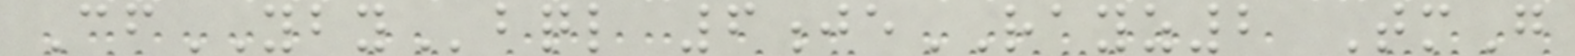CfYBYbql 6jeRAYZ2 TmG
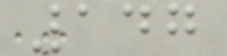147
